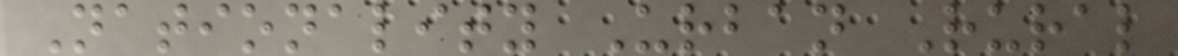Nationality Urban Rural
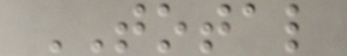TOTAL
